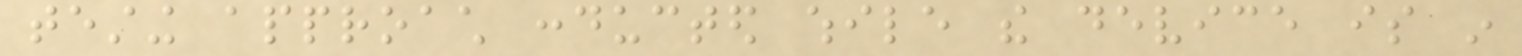testing approach conducted while the device is in
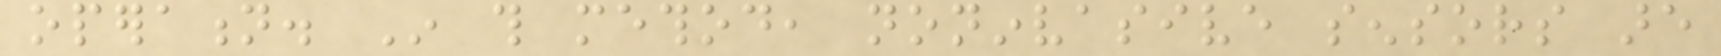operation. In this method, noninvasive sensors are
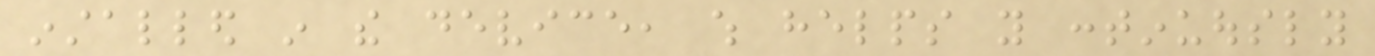installed in the device, which helps you continuously
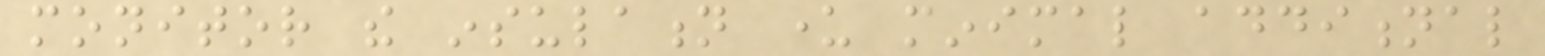monitor the insulation under minimal additional
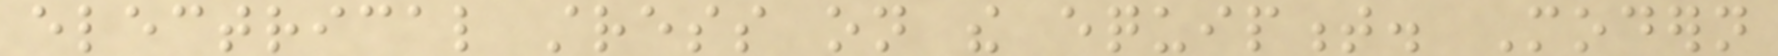electrical stress on the equipment. Modern
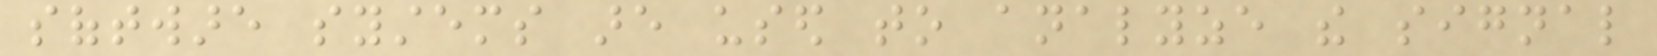software systems are used to analyze the signal
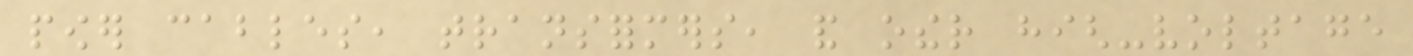power cables, transformers, and other high-voltage
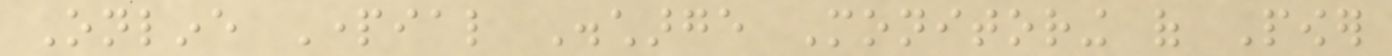Online Partial Discharge Monitoring of Power
